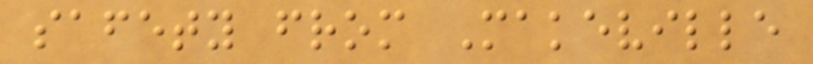safety from Makeville
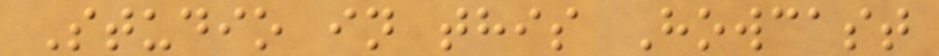Studio in this Howcast
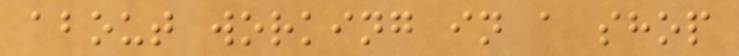about working in a shop
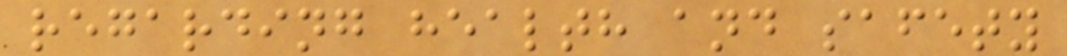regarding health and safety
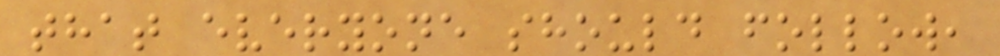that everyone should follow,
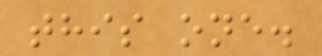this one.
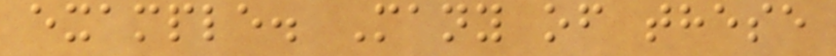example. Many of these
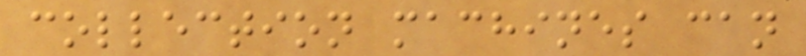collection machines can
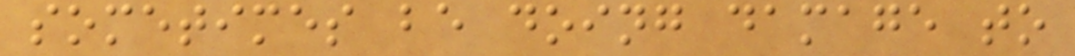sometimes be doing damage to
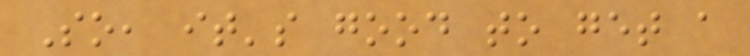So, it's good to get a
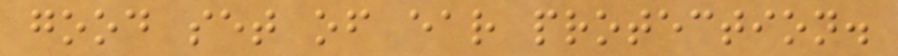good set of ear protection.
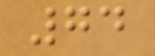74
